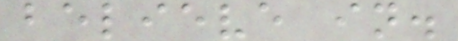believe in.
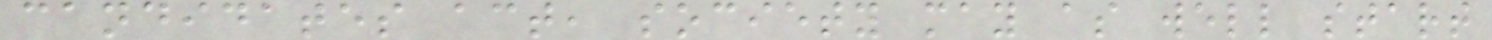candidates act, society may as well start
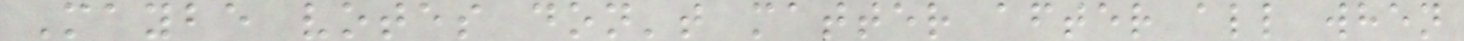Maybe votes don't matter after all when
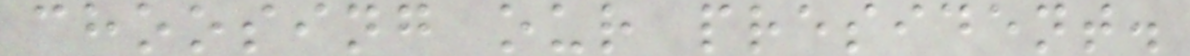choosing our president.
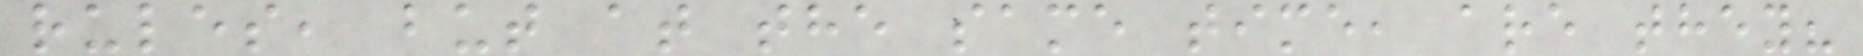rules, but at the same time, are they?
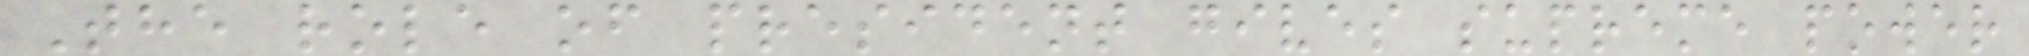The role of president gives supreme power
